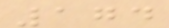174
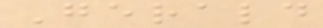Gerald
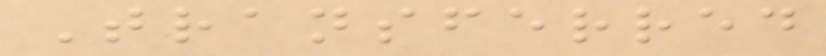Transferred
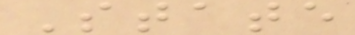State
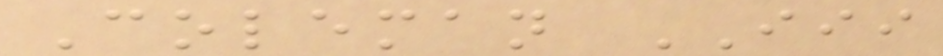Coleman III
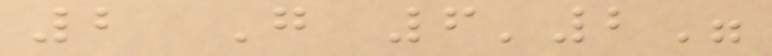2 G 6'2"
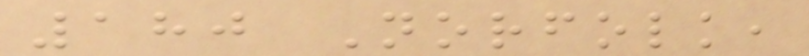180 Norfolk,
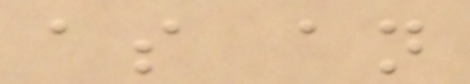as an
